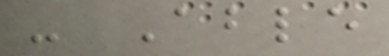- Able
